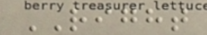RIGHT
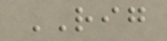RIG
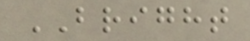BRIGHT
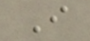I
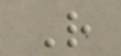R
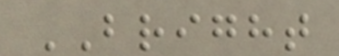BRIGHT
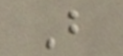B
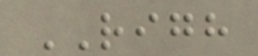RIGH
